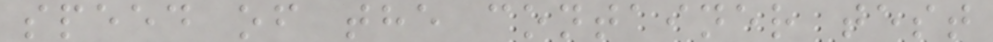speed of the container test
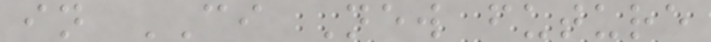in CI New future
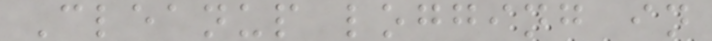Cleanup logging in
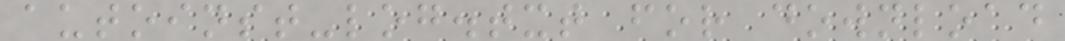autoinst-log.txt for download
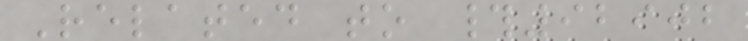Related to #92902
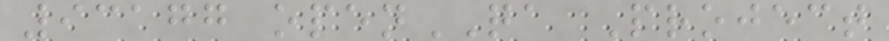93177 openQA Project
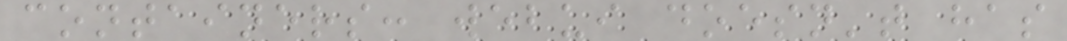containers: webui doesn't has
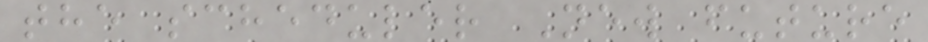the scheduler New future
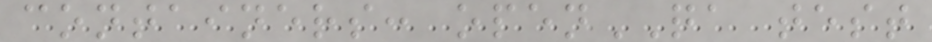containers: openQA test
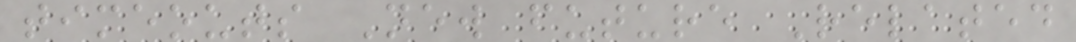timeouts New future Related
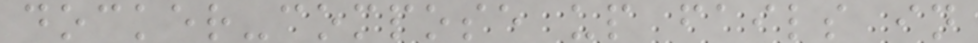docker-compose up fails in
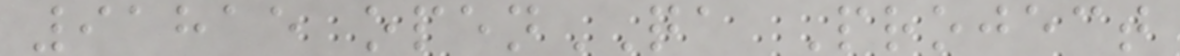91815 openQA Project
